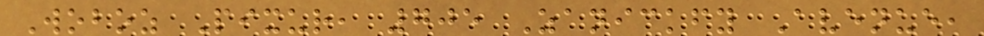Woboz Pixur, 705 Zanickfy Avenue,
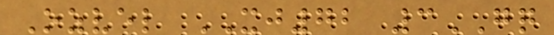Ozvel XJ72 3GQ
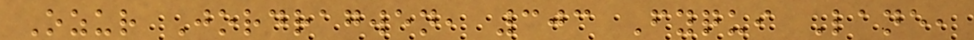Ozur Jordragwen, 303 Fyqui Lane,
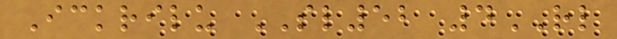Ickrilu SL52 4RL
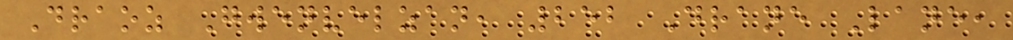Draoz Gwenvelzan, 252 Drane Lane,
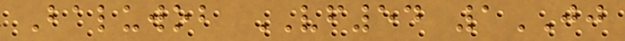Baluwob VF54 1JJ
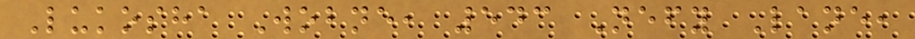Lukosha Wobne, 543 Nefy Lane,
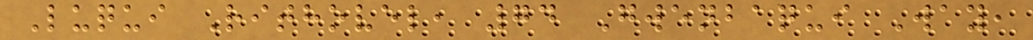Luqui Rithovel, 74 Gwenbaqui Way,
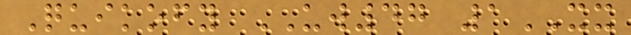Quikofy UW47 1XX
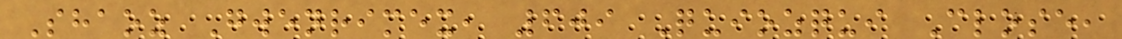Shaoz Gwenrimex, 609 Quiozqui Close,
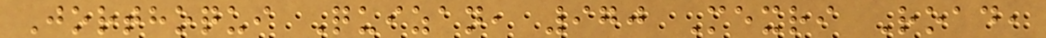Jorthoqui Quizan, 970 Mexri Road,
